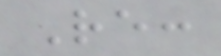Re:
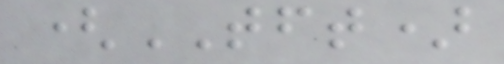(TFT)
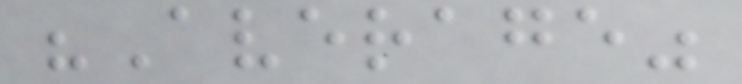"Average"
